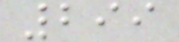299
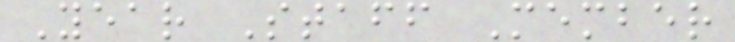Year Staff Member
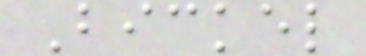Bickel
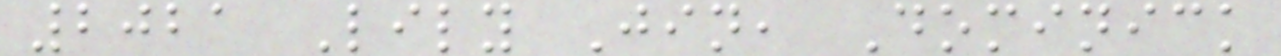2021 Lily Jin, Dominick
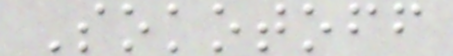Sokotoff
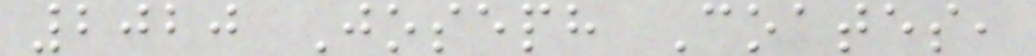2020 Joseph Coates,
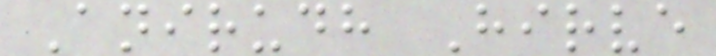Anirudh Hirve
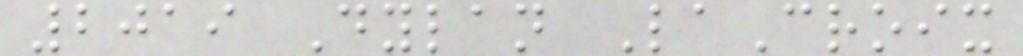2019 Dylan LaCroix
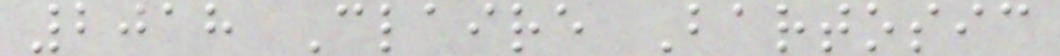2018 Claire Bartosic
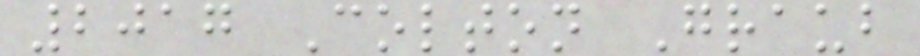2017 Colton Graub
